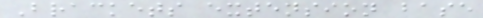Brackets extension base
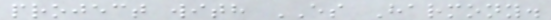project with ES Harmony.
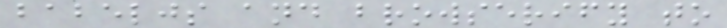babeljs and browserify to
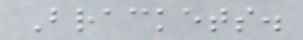Brackets.
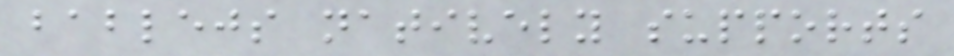bablejs natively supports
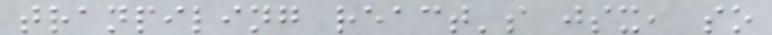tranpiling react's jsx, so
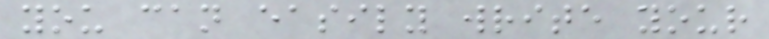you can easily write your
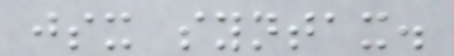jsx syntax.
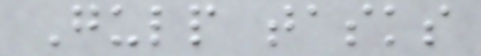Gulp tasks
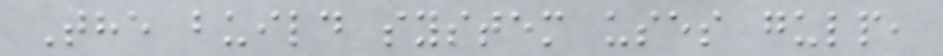The build system uses gulp,
